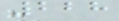228
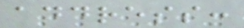address:
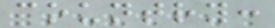country:
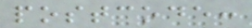postcode:
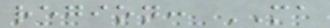region: MA
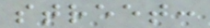street:
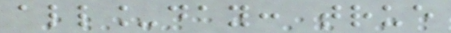all_day: true
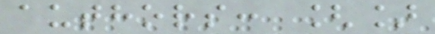authors: []
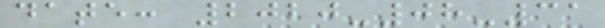date: 2020-08-31
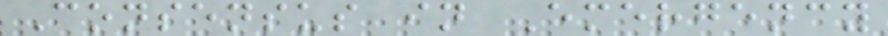Consensus in Emergency
